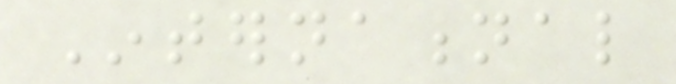International
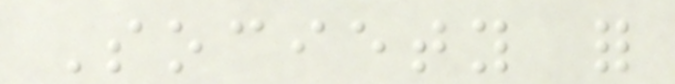Society for
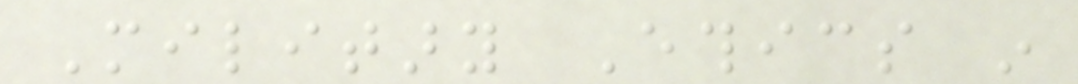Military Ethics in
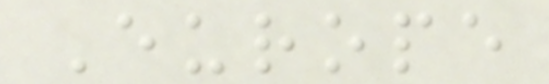Europe
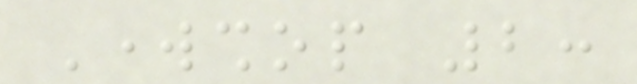Workshop 2:
